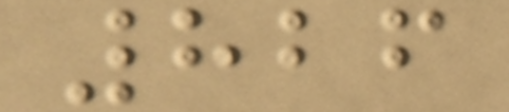826
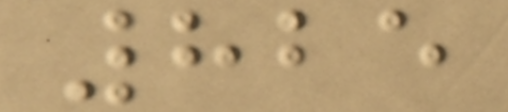825
